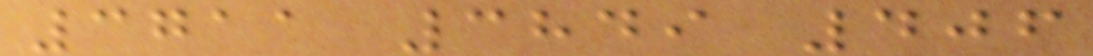3711 3849 406
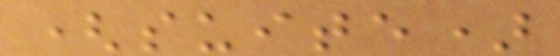(suite)
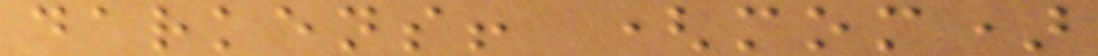darkens! (mom)
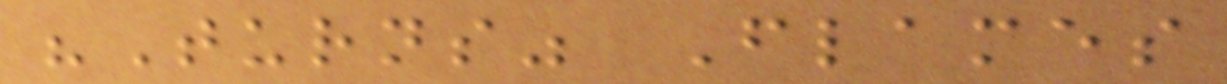"Turns" Flames
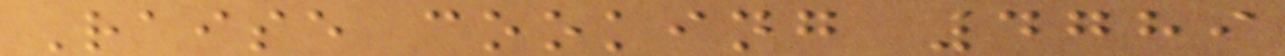Raise cooking 4789
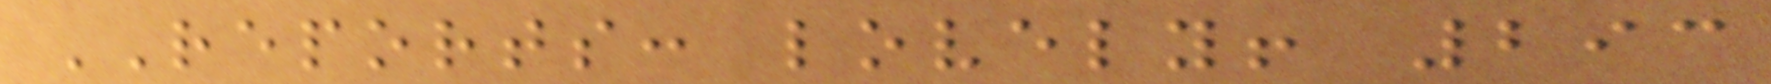REPORTS: lovely! 293
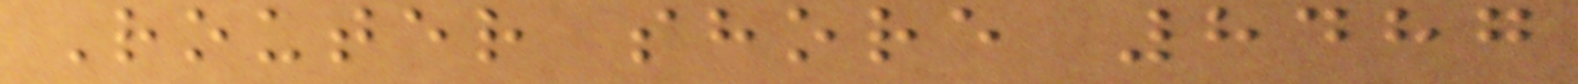Router shore 8487
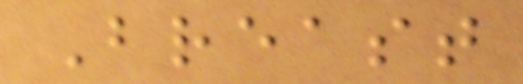Breast
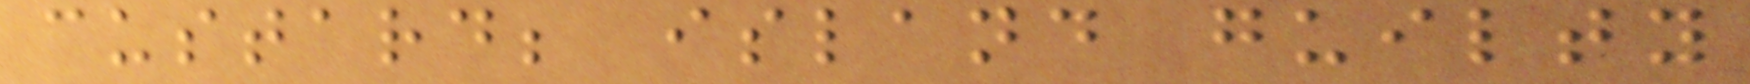custard; island guilty
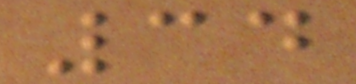34
